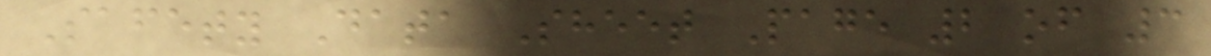Safety Data Sheet Page 2 of 3
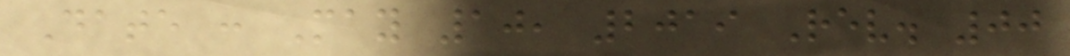Date : May 10, 2019 Rev. 00
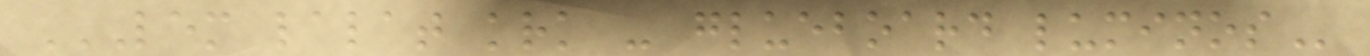LEM LALAT KRK - GLUEBOARD LUMINOS
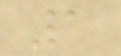1
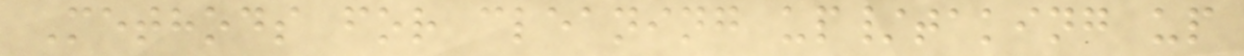Methods for cleaning up/taking up
